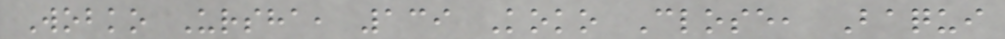Wobko Ursha, 139 Koko Close, Baqui
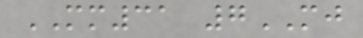MM31 7MJ
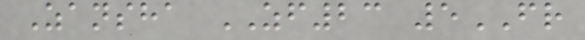Zansha ZF23 5FR
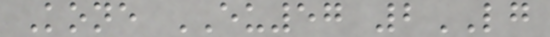Kone EU57 2LG
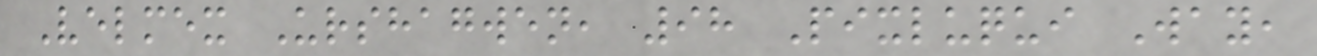Velmex Urshagwen, 98 Pixluqui Way,
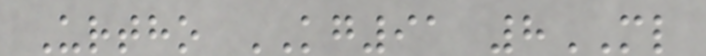Urtho KG91 8ML
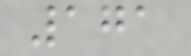171
